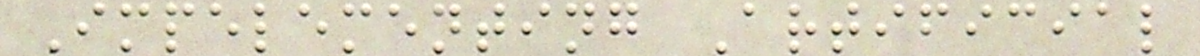Impelementing Artificial
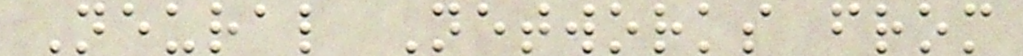Neural Networks from
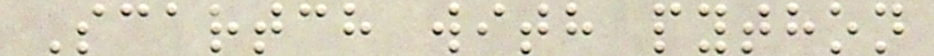Scartch with python
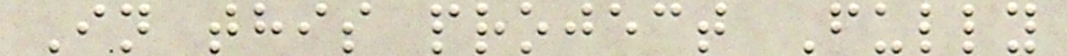In this project Fully
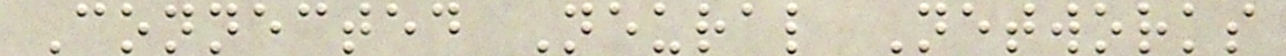Connected Neural Networks
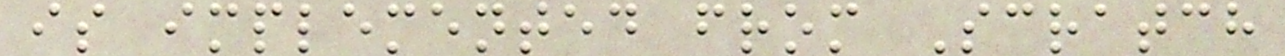is implemented from Scratch
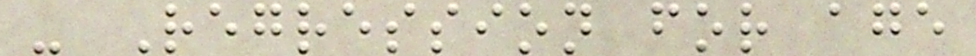- Regression for age
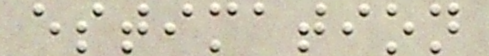estimation
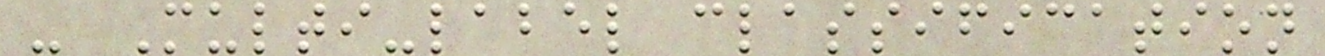- Multi-label classification
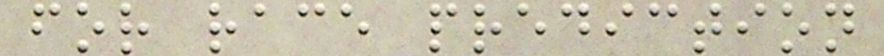for race prediction
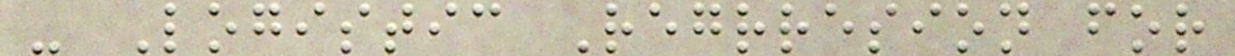- Logistic Regrresion for
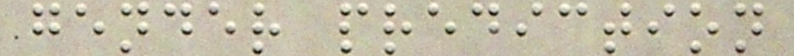gender prediction
